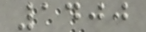1400
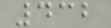432
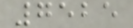7525
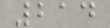214
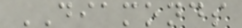DIAMONDS
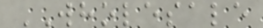WHOLESALE
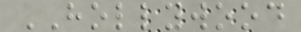HOLLYWOOD
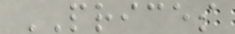PRICES
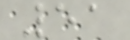51
